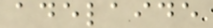adelaide
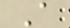A
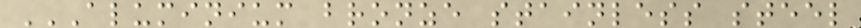ALUMINIUM BRONZE STAINLESS STEEL
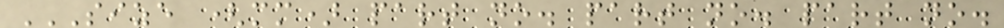SIZE (MM) PART NO. PART NO. PART NO.
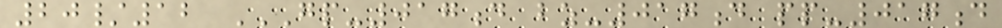20/12 GP-017D BZ-017D PP-017D
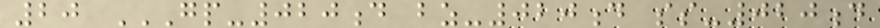20 GP-020D BZ-020D SS-020D
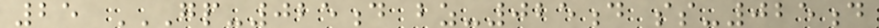25 GP-025D BZ-025D SS-025D
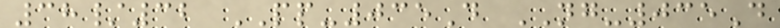38/32 PP-035D NG-035D
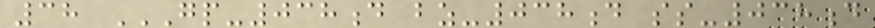38 GP-038D BZ-038D SS-038D
